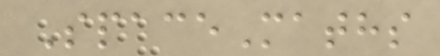SpaceMaths
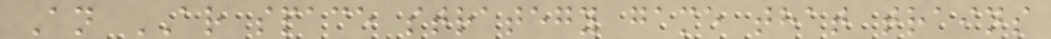An AR space strategy game that trains
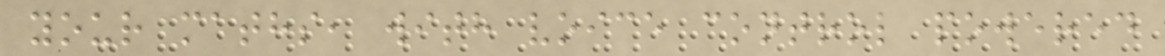your maths, with voice control powered
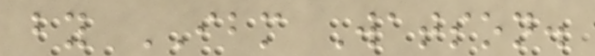by IBM Watson.
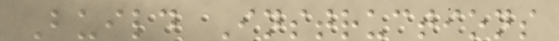Build Instructions
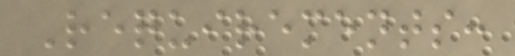Requirements:
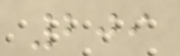209
